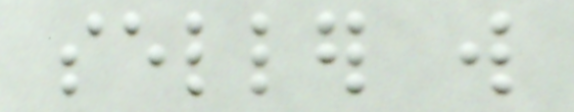seller will
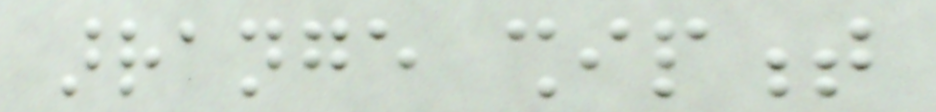arrange shipment
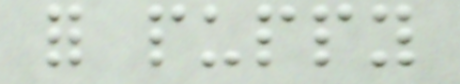for puppy
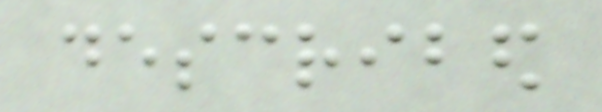described
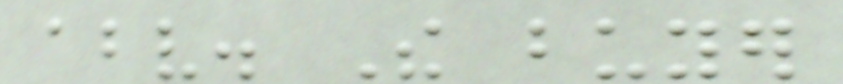above. The buyer
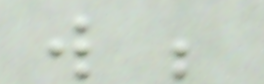will be
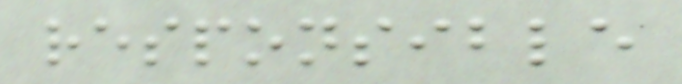responsible
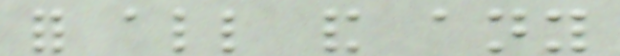for all and any
